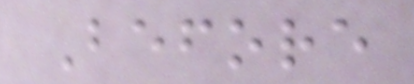Before
